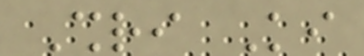Shri Ki
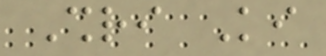Shri Ki
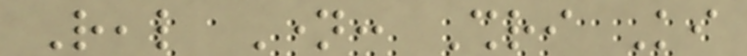Real Name: Shri Ki
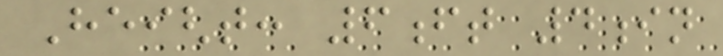Height: 6ft 4in
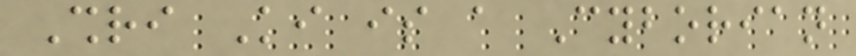Shri Ki is a Cyborian
